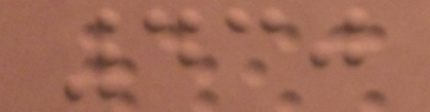430
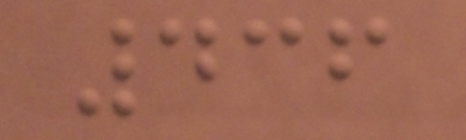436
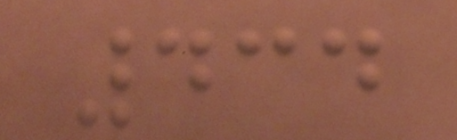434
